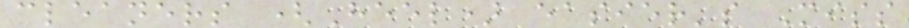cleaners (Heel) easier's Miss
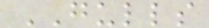GULLS
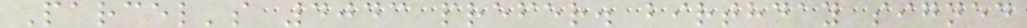Parcel's 4043 prefer. birthday signed
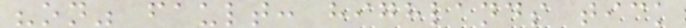"on" fault: highlands tick
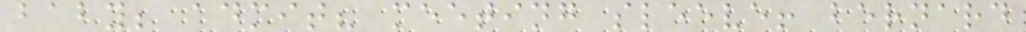baby; admit? meeting sleeve! bernard
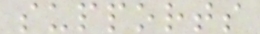supports
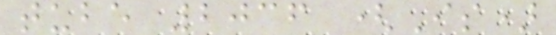tube 2036 (Is)
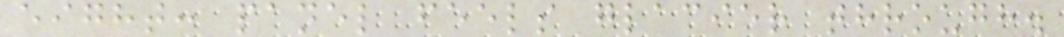eight: panel feels glacier through.
